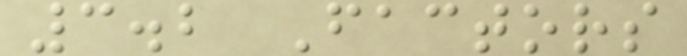3.2 Factors
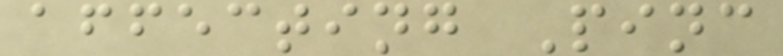affecting Pinc
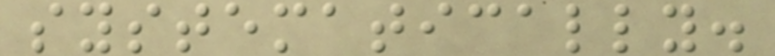systematically.
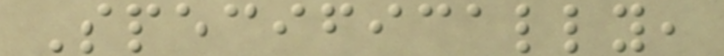Specifically,
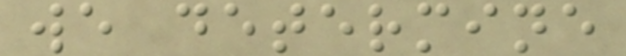we determine
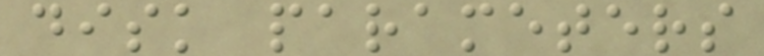disk parameters
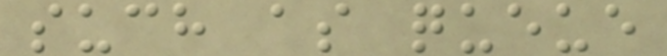such as queue
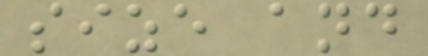size and
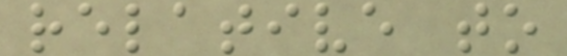relative to
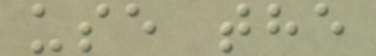use the
